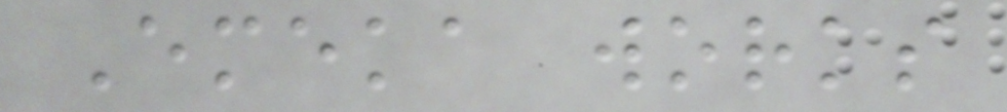Emeka works
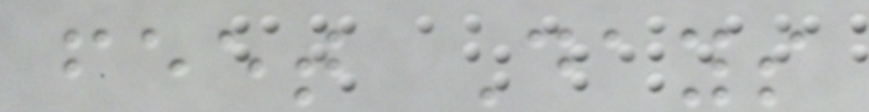feet Days
